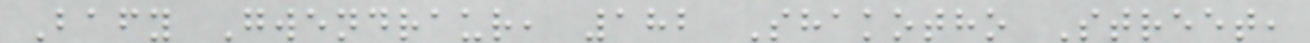Bafy Gwendraur, 182 Shakotho Street,
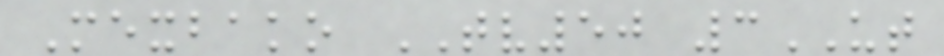Mexbako TV50 3UT
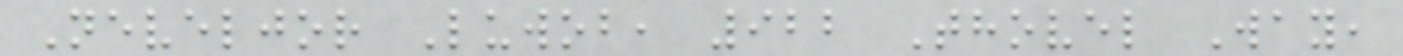Neveljor Luwob, 922 Thovel Way,
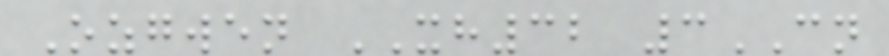Ozgwen XH32 3CN
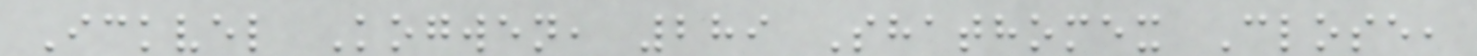Ickvel Kogwen, 289 Shathomex Close,
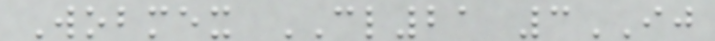Wobmex CL21 3IJ
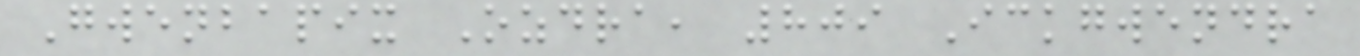Gwenbapix Ozdra, 809 Ickgwendra
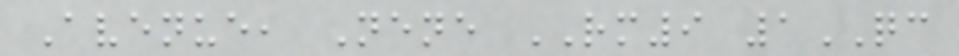Avenue, Nene RM9 1QC
